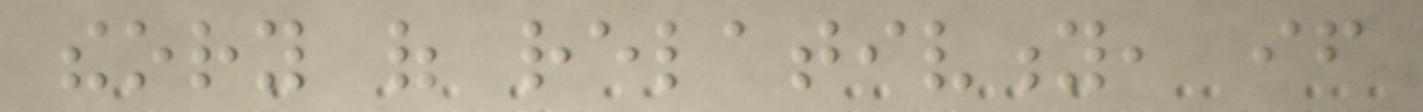theory of relativity, if
